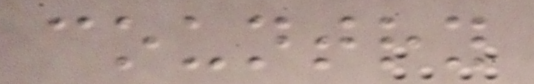country
